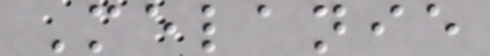Melanie
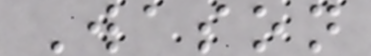Wason
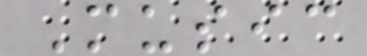Music
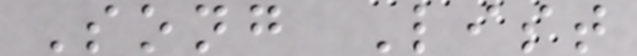Song List
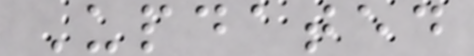Updated
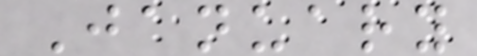January
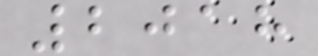2018
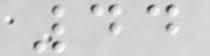44
